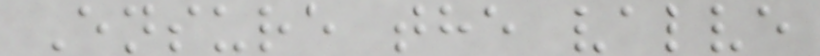Ensure the valve
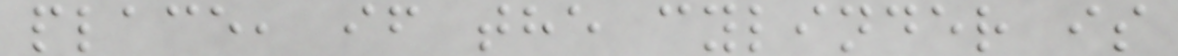place, if the cylinder is
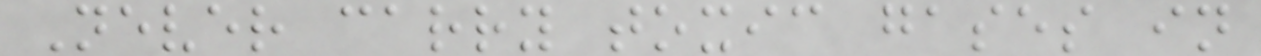Never carry toxic gases in
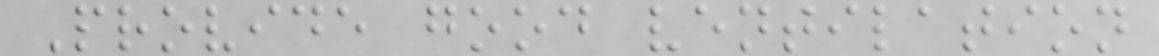Provide good ventilation
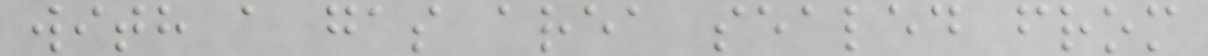with a gas area sealed from
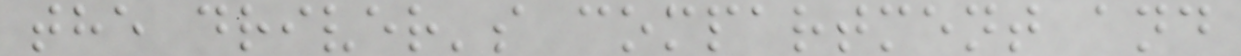the driver's compartment and
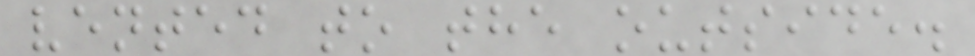vented to the outside.
